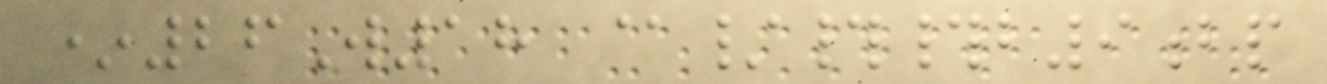*26W18 @/##b9bp
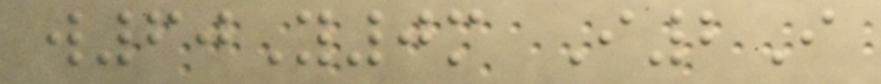w60Y0m I2I
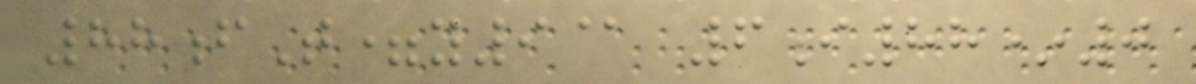88fT=y9@ 6i88*0
